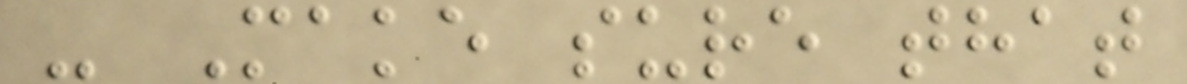- Make sure that
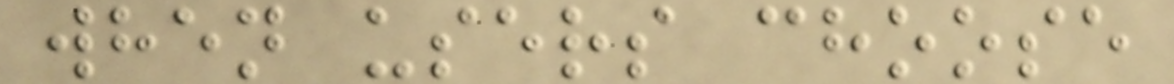when users choose
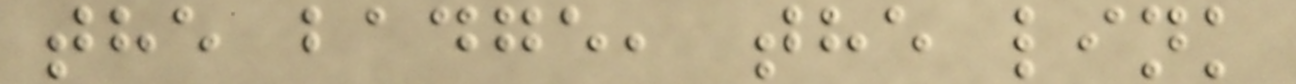the badge, the link
